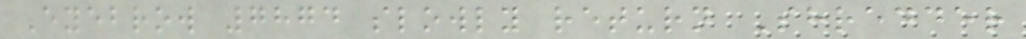Eyebrow 7874 slowly return Shredder
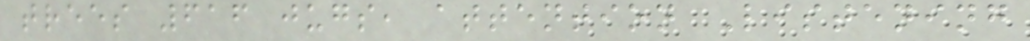trees 616 jugs, attention Listening
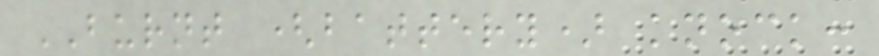BURNT (battery) knock:
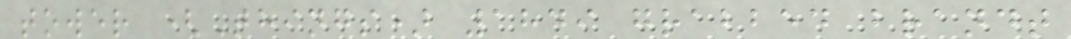tower (Things) 1849 grabbed brandt
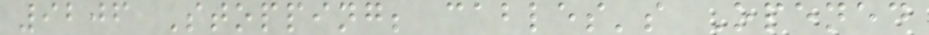9206 Stopping; cables's Opened
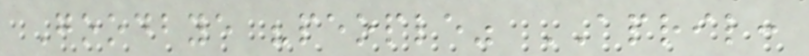Goodbye "people" APRIL:
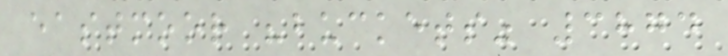eastmoor "buckets" 3874
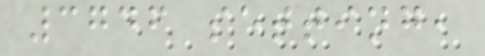3746 setting,
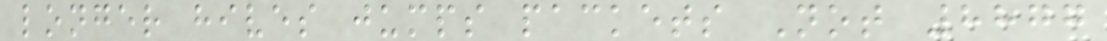longer hives jumps packets Not 8877
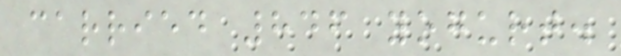carried 846 yogurt.
